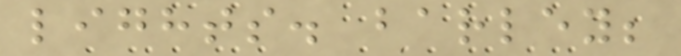lights. barley;
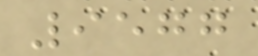9577
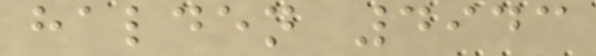halden 4943
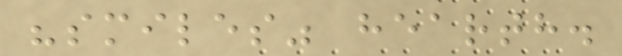"smiles" hearth.
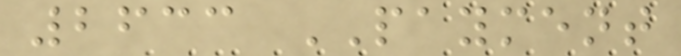2633 PAYMENT
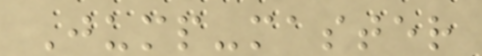Jump-master
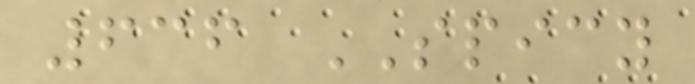636 SPICY
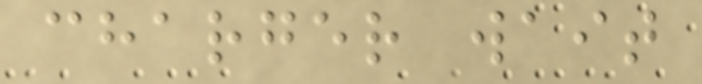charger wait
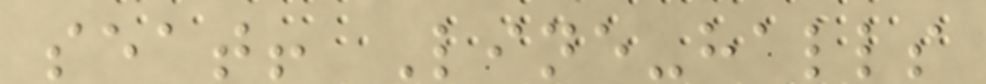seat! Line-halls
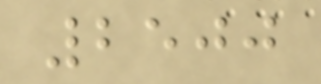2500
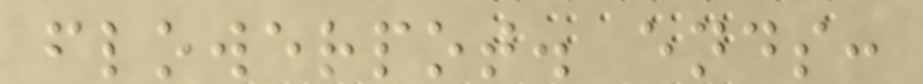flowerpot. ends:
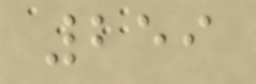259
